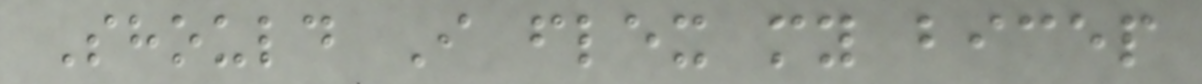Should I flex my bicep
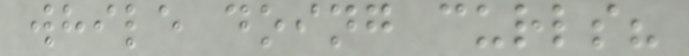while doing curls?
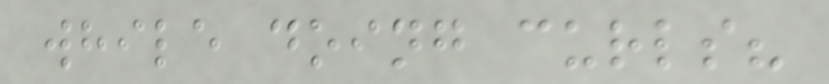while doing curls?
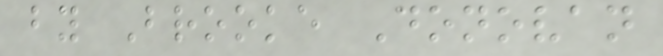by Brooke Donovan
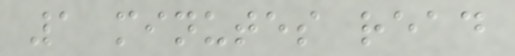1 minutes read
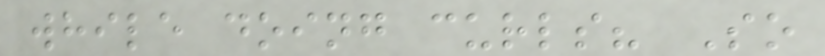while doing curls? So
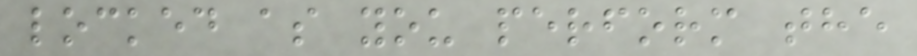locked as you perform the
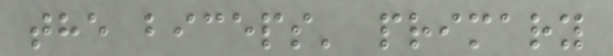the biceps' primary
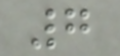7
